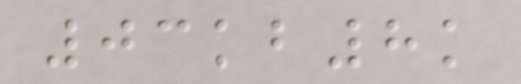03kb8k
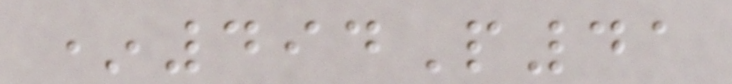*494P41
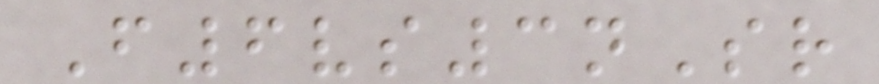F6vs3nSr
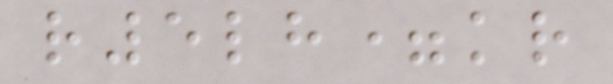r5lh=kr
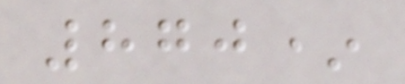870*
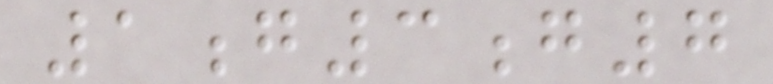1g3g7
